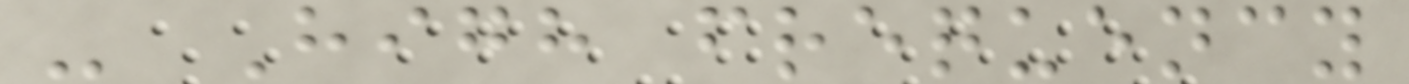- High frequency
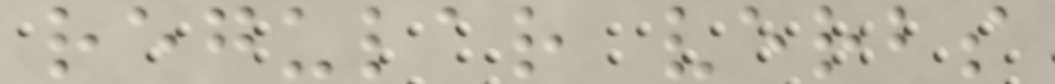regular verbs
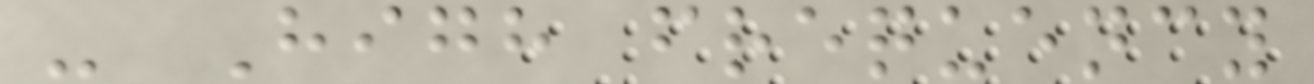- High frequency
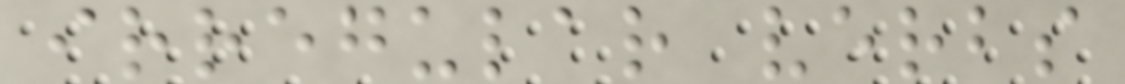irregular verbs
